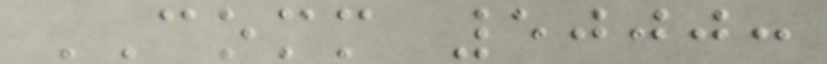COMM 5000:
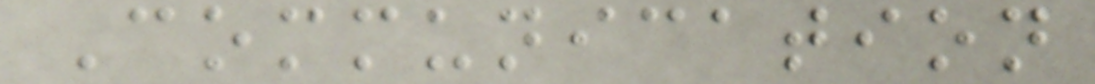Communication
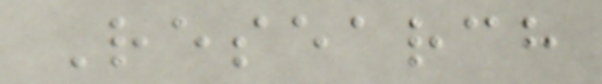Research
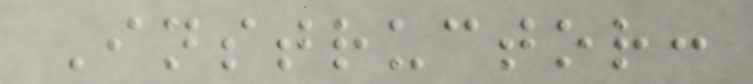Instructor:
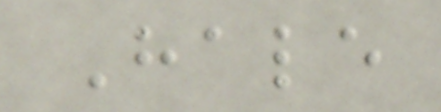Hale
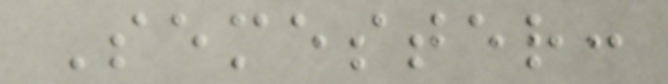Semester:
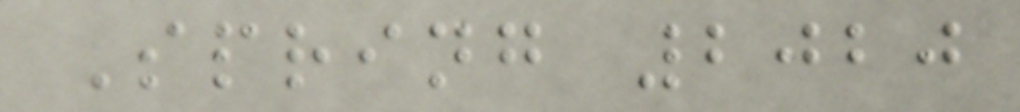Spring 2020
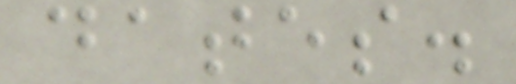dates.
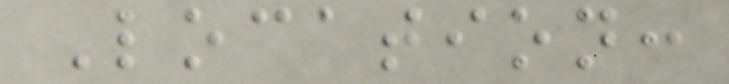Location:
